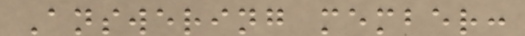Answering member:
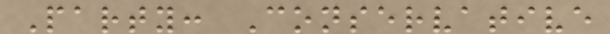Party: Conservative
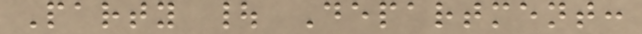Party | Department:
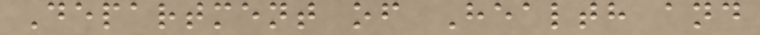Department of Health and
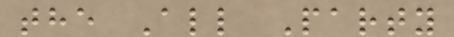the All Party
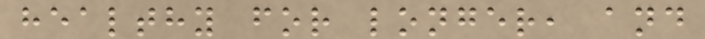healthy for longer, and
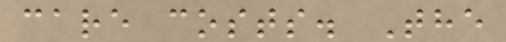care costs. The
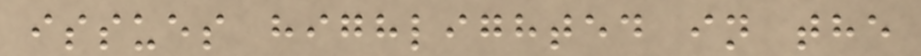issues highlighted in the
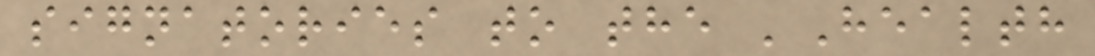signatories to the 'Health
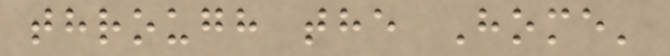through the Home'
